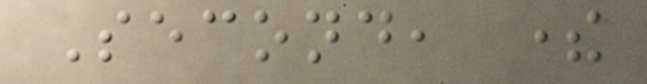Second, there
